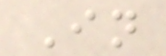In
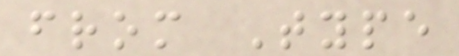from Type
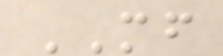MF
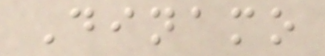Dinamo
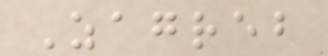Zagreb
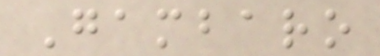Gambaro
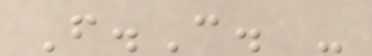F.C. -
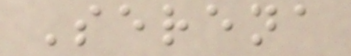Serena
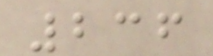236
